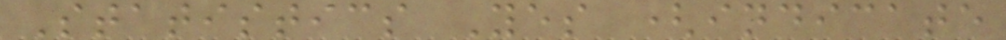Statistics Yes (indicate
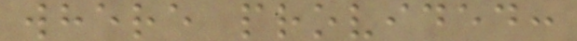where provided:
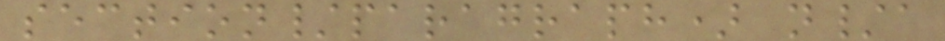section/paragraph) n/a
